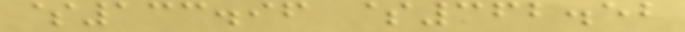$133.96 $362.52
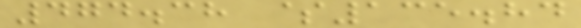474.38 $135.84
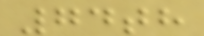74th
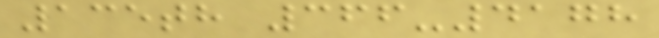135th 366-4178
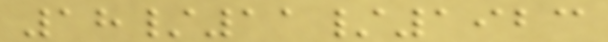18/11/1923
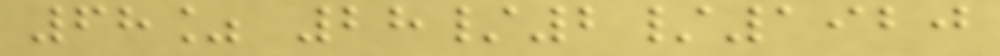68% 28/2/1920
